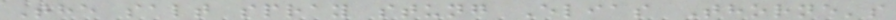The salt spray stung Elias Thorne's
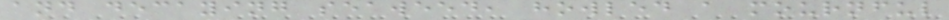and decaying seaweed, howled a mournful
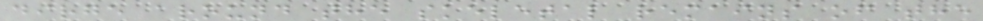dirge around the skeletal remains of the
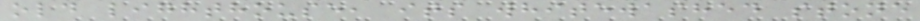old lighthouse, its whitewashed stone
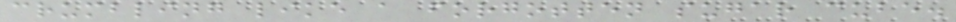crumbling like a forgotten sugar cube.
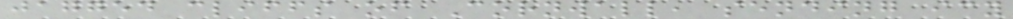jagged cliffs of Cornwall, sending icy
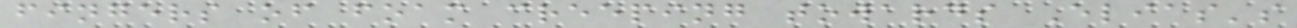fingers of foam creeping towards Elias's
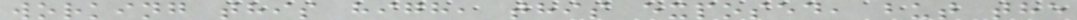working this high, this exposed, but the
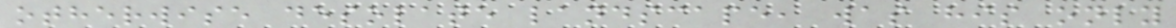otherwise desolate landscape, was his only
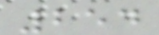254
